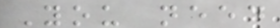You need
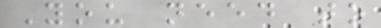You need to
